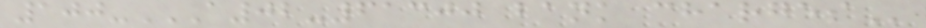100-A02-61300 BANK CHARGES
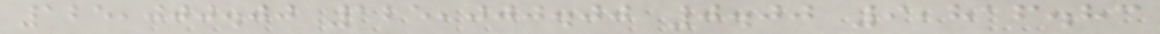125,000.00 125,000.00 0.00 9,816.83
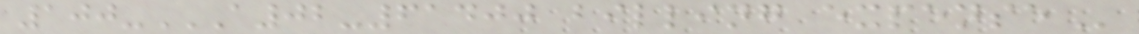100-A02-61400 BILLING EXPENSE
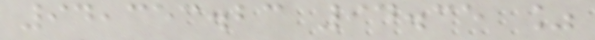94,353.23 94.35 %
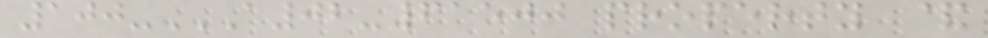100-A02-61500 PROPERTY &
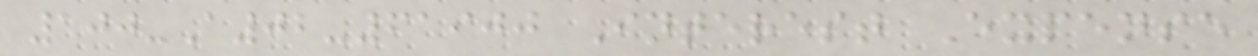100-A02-61900 Interest Expense
